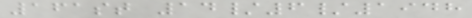161st 14/6/1948
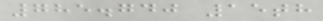785.740 15th
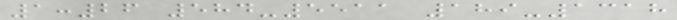1:26 584-5511 189-1318
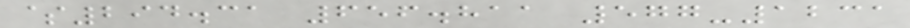$294.31 656.811 577-1231
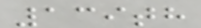139th
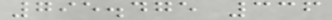795.475 336
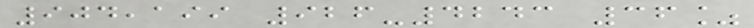904,199 926-4243 36%
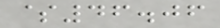$46.06
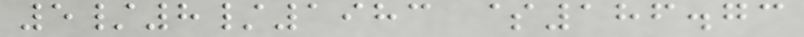5/8/1983 $186.73
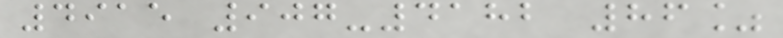4915 907-4182 86%
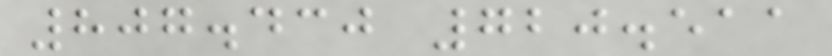807.430 720.511
